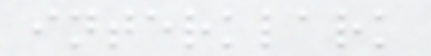interklark
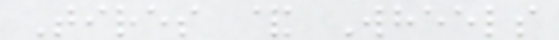Tires & Wheels
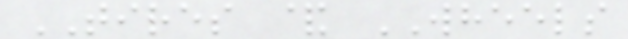TIRES & WHEELS
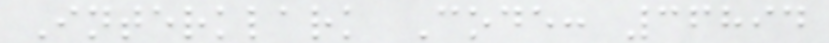Interklark Code: 36894
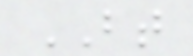BT
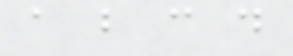a b c d
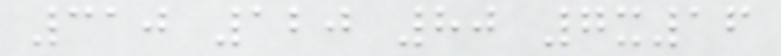310 120 80 7x16
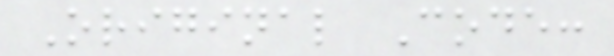Original Code:
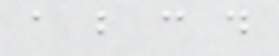a b c d
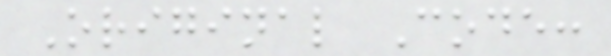Original Code:
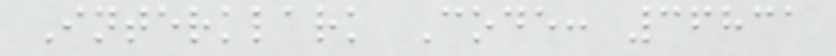Interklark Code: 36831
